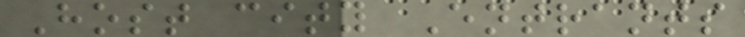Host city Entrants
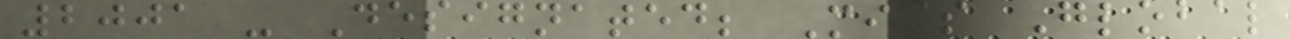2001 - Designated; Miss Global
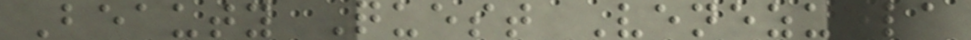Beauty Quest Venezuela
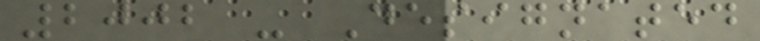2002 - Designated
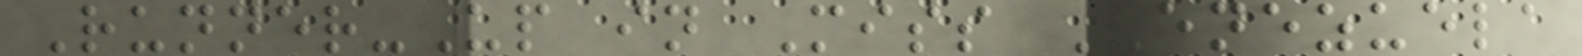Runner-Up in Miss Venezuela
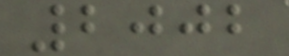2002
